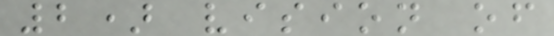2) vision of
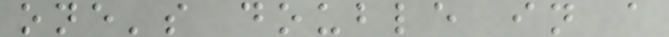one's double in a
